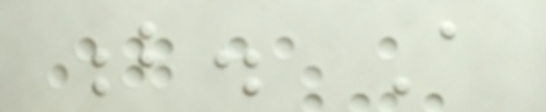b. A
